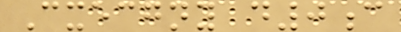Cxecgny d0c
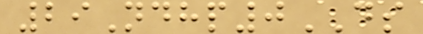29Ndhp0DS
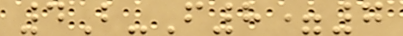4B-F8=7
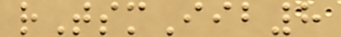rTsmIib8
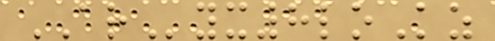ARyx8loKz
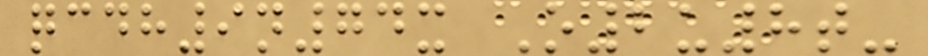qcdh9n74x O2u8t-
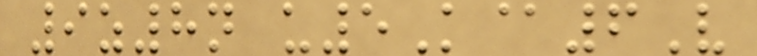9z8n u5K@6V
